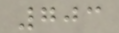703
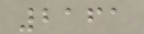2161
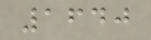1640
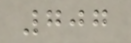707
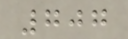707
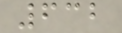632
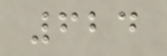624
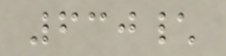630\
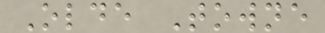Olde Towne
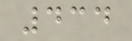434
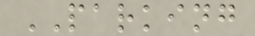PARKING
